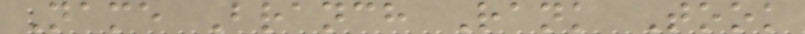Name Branch Rank Took
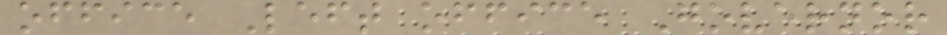office Left office Governor
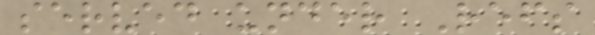served under Refs
